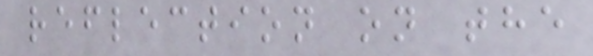reflection on the
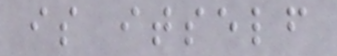is itself
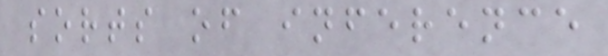sorts of inference
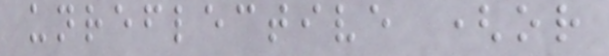unreflective (or
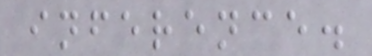inference.
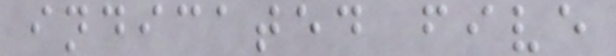indicated five
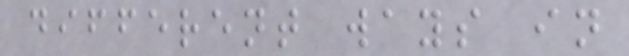different ways in
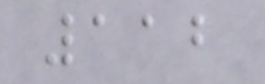112
